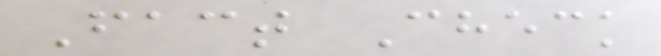Fact Check
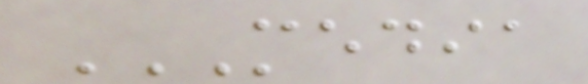MEDIA
